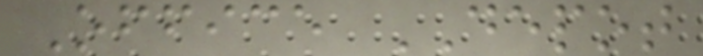Office DEPOT
